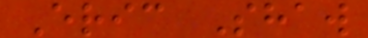Eric Shaw
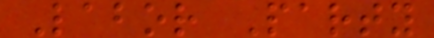Labor Party
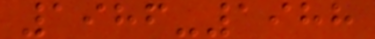1986-1988
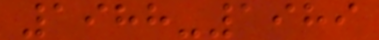1988-1989
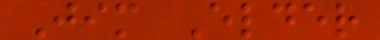Jim Elder
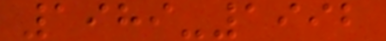1989-1992
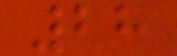28
